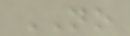NO
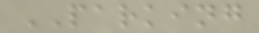PARKING
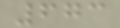673
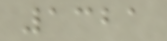1321
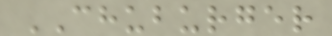CHUBURGER
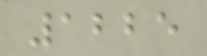1225
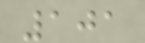101
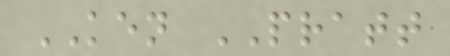KEN PRATT
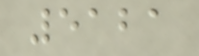5121
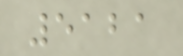5121
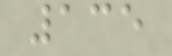135
